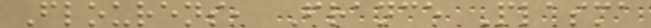Flourens, France Plasma
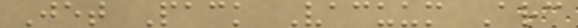Jet Pack Vacuum Arc
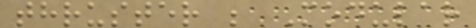thruster ; Modular
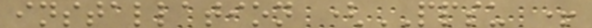installation (PPSU +
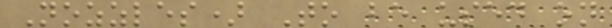Nozzles) To be used on
